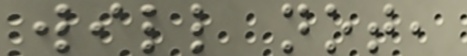will not,
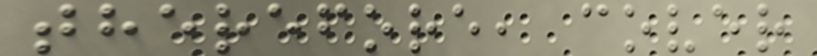therefore, cover
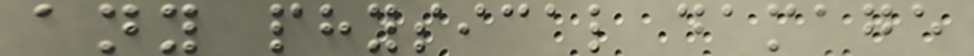any physical damage
